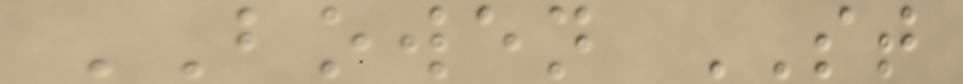BOWEN ST
